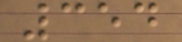354
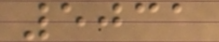5031
